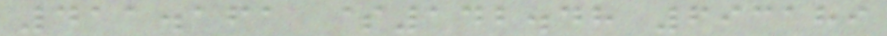411.161 $142.48 693189
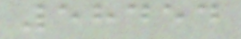58454
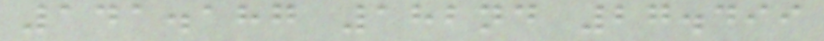141.187 182nd 27.499
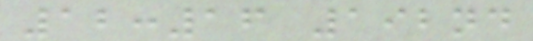12:16 192nd
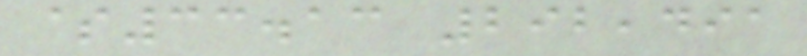$33.13 292,491
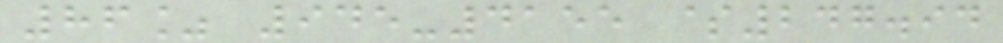86% 945-4155 $247.94
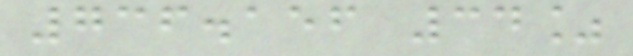736.156 34%
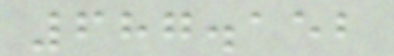687.152
